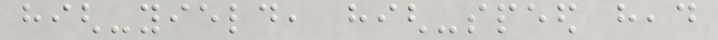high-yield, high-speed head
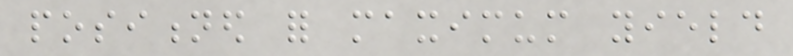positioned for maximum yield
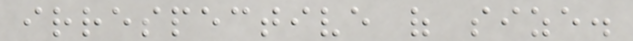irrespective of size.
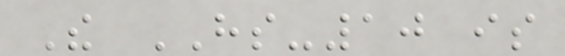The HS-10 is
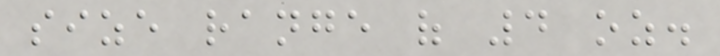size range of 4 oz.
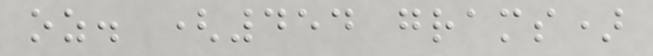oz. (454 grams)
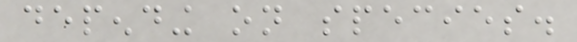depending on species.
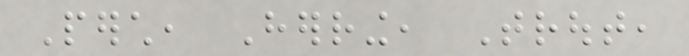Perch, Herring, Trout,
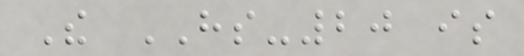The HS-20 is
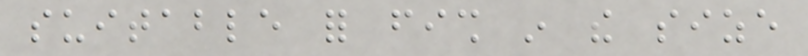suitable for fish in the size
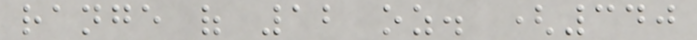range of 12 oz. (340
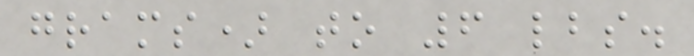grams) to 6 lbs.
